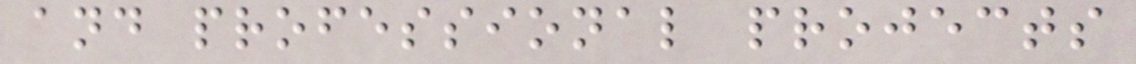and professional projects
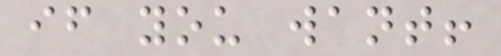if you want!
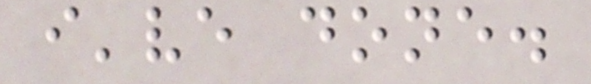i've done.
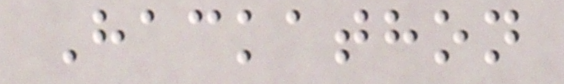Hackathon
